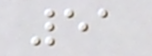51
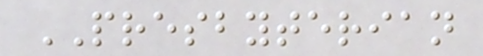PRESBYTERIAN
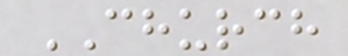CHURCH
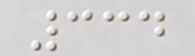334
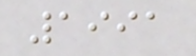1991
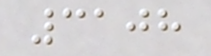3108
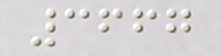3667
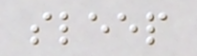sleep
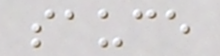sauce
